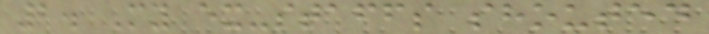2. My ex-staffs shouted
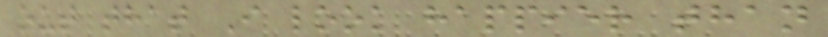out that I look happier than
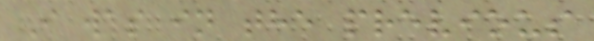I was in the previous
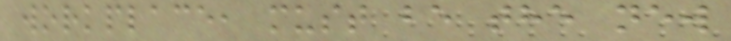workplace, must be the new
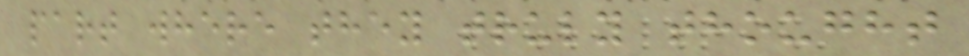part where they truly thought
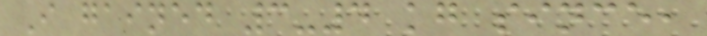I gained 3-4 kg since,
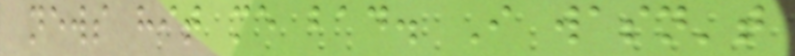news hit me bad. I wasn't
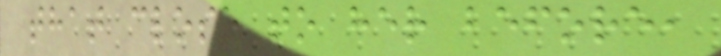that close to her before,
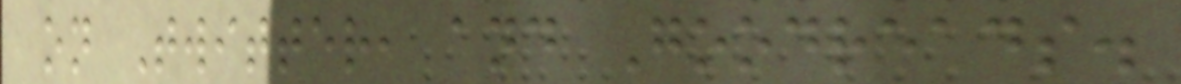on Twitter, and Goodreads.
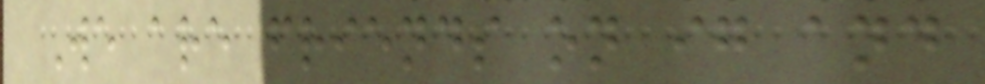We are friends on ig and
